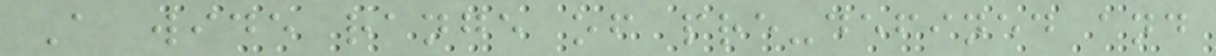A wide range of pre-defined and
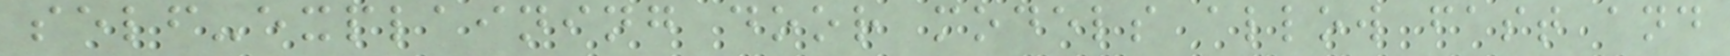self-explaining door models allow fast and
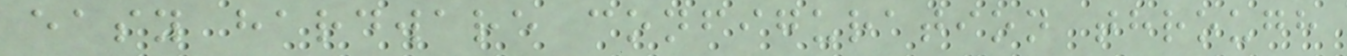easy hardware configuration through
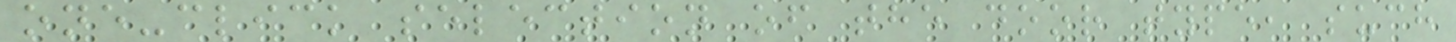one-click selection of the door type, such
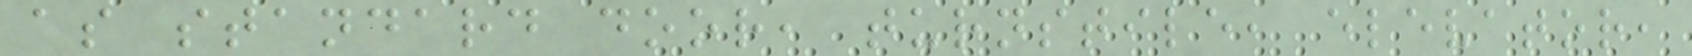as standard door, turnstile, elevator,
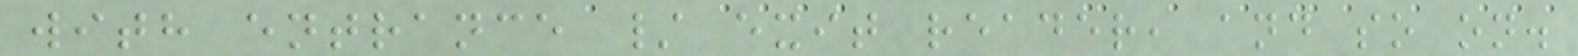with entrance / exit reader, and so on.
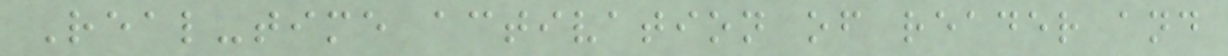Real-time activation of reader and
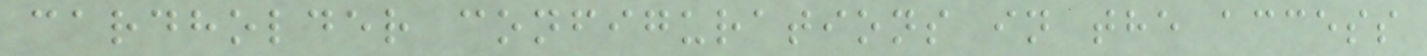cardholder configurations in the access
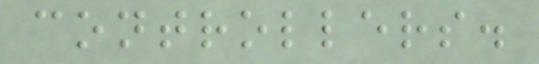controllers.
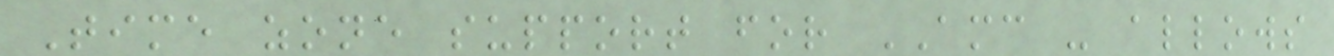Time zone support for AMC - allows
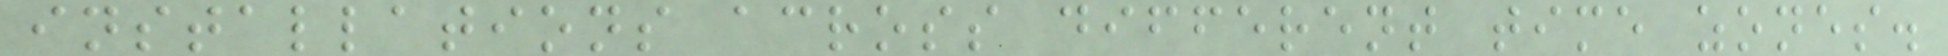installations across different time zones.
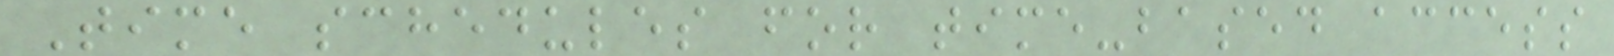Time schedules for time-based access
